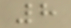8
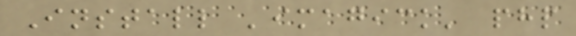Install 'imagick' php
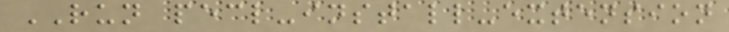RUN pecl-install-extension
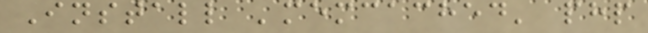Install 'memcached' php
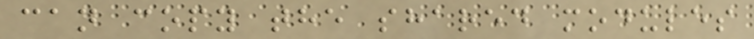can copy the shared modules
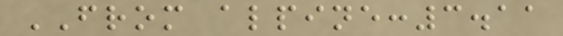FROM alpine:3.11
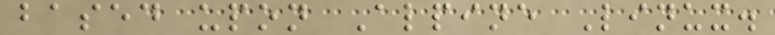based upon Alpine Linux.
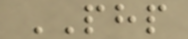PHP
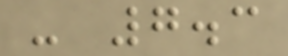- 7.3
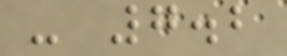- 7.2
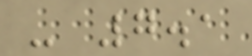- 7.1
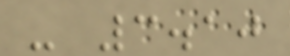- 3.10
